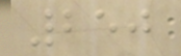250
